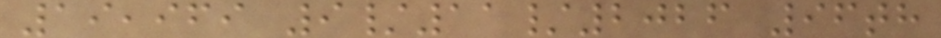19,969 9/11/2026 96th
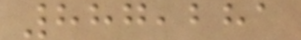887,281
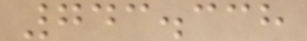743.338
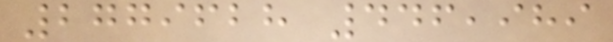2779628 446,989
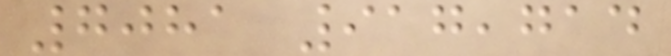7081 917,714
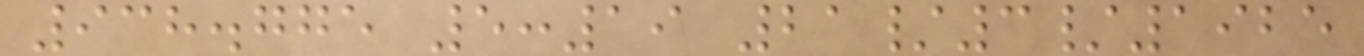938.775 5:19 21/3/1925
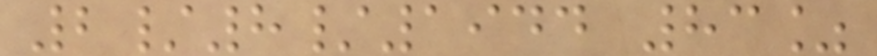2/8/1944 83%
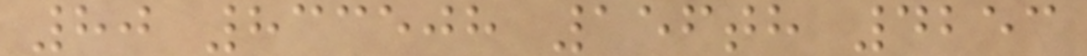80 833508 156th 4253
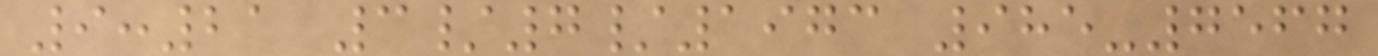9:21 3/7/1973 985-7567
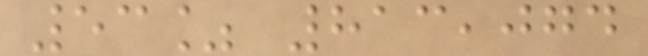53% 813,074
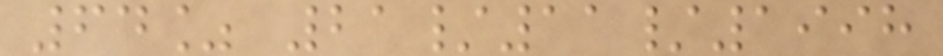64% 21/11/1998
